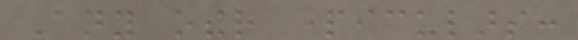Any other particulars:
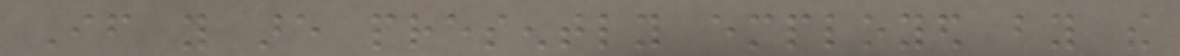If you are presently employed by the
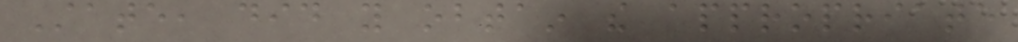State, did you obtain the appropriate
